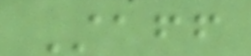Staff
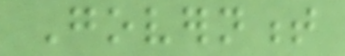Government
